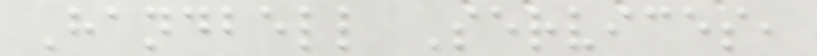Handbell Services,
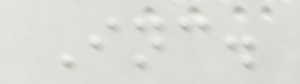Inc.
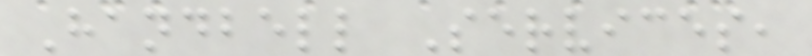Handbell Services,
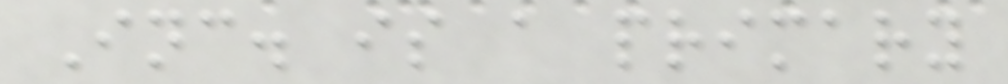Inc. is a primary
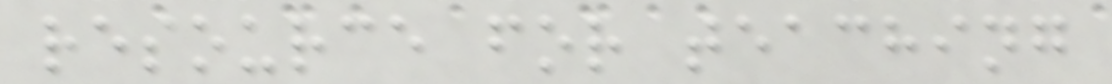resource for teaching
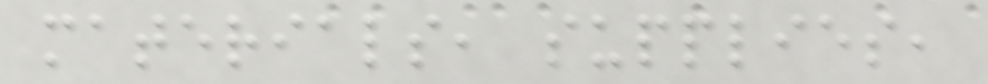materials, supplies,
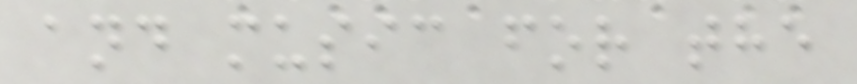and music for the
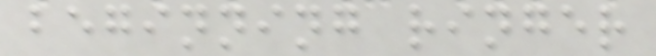beginning ringer
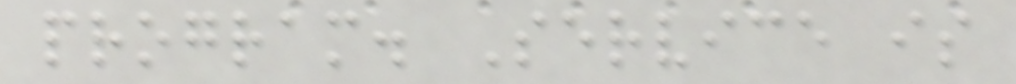program. Service is
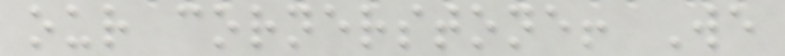our cornerstone! We
